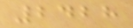2428
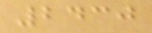2430
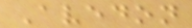Avedon
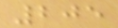205
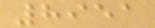8951
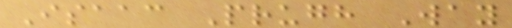Isaac Prugh Way
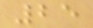25
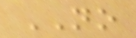NO
